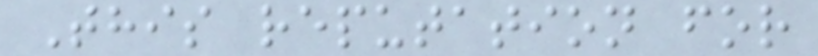This reputation for
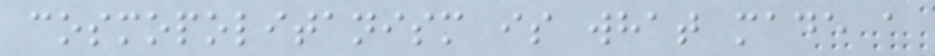cosmopolitanism is what made a
